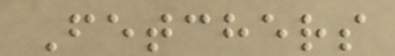Fetchers
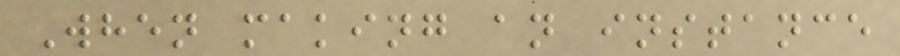When making an instance
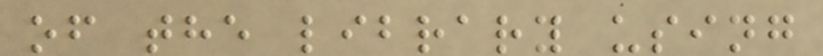of the library using
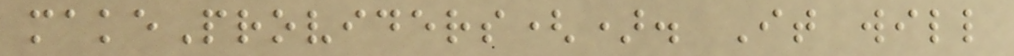makeProviders(). It will
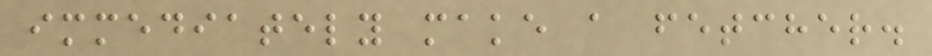immediately make a fetcher.
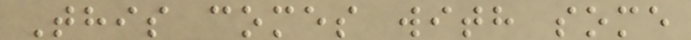This comes with some
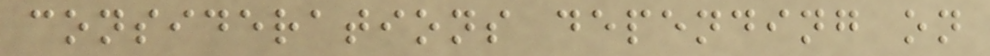considerations depending on
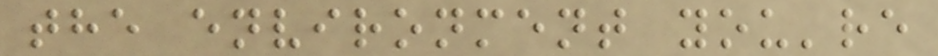the environment you're
